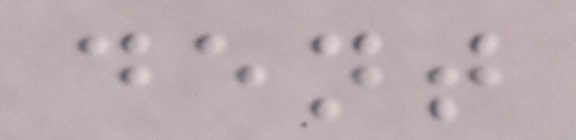dent
